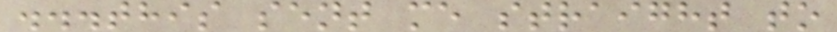...this sent me straight to
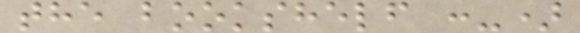the bookshelf :-)
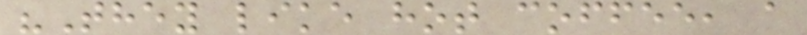"They like hot coffee, a
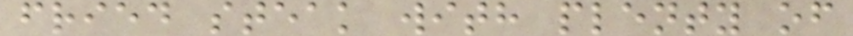fried steak with plenty of
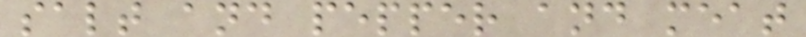salt and pepper and meat
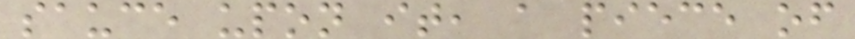sauce upon it, a piece of
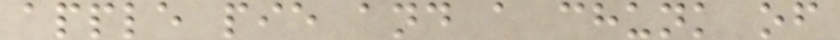apple pie and a chunk of
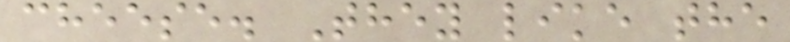cheese. They like the
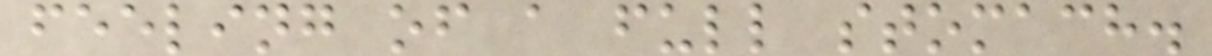feeling of a full stomach.
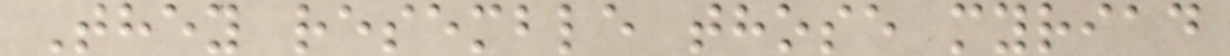They resemble those myriad
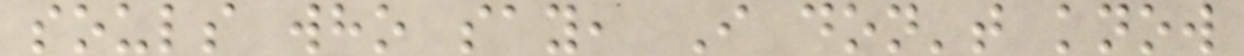souls who say, I don't know
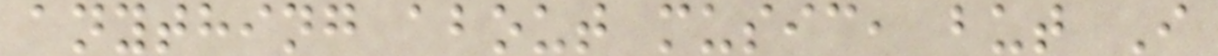anything about music, but I
